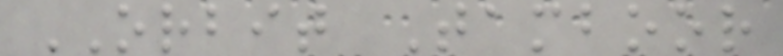ORBIT Tamboor
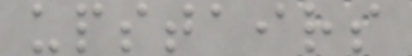upstairs
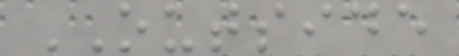OUTSIDE
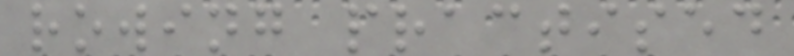rowing practised
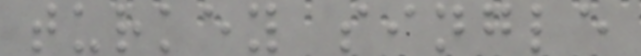turkey single
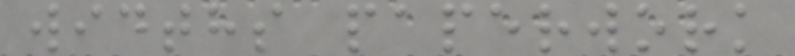widths paperwork
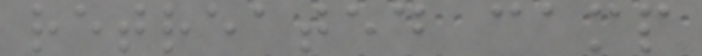retreated camp
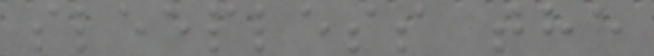sleepless the
